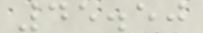45.50
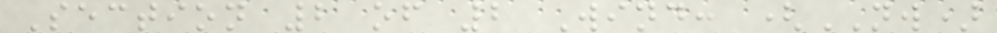Section 2 of 2 Wind: (NW)
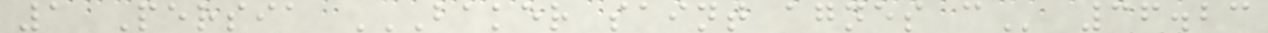1 Persia BAKER SAINT AGNES C 36.23
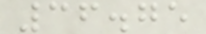36.75
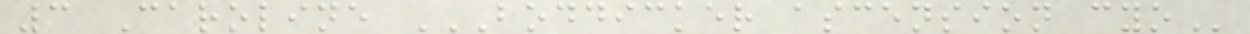3 Caroline BODDICKER ASCENSION CYO
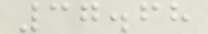37.68
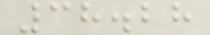38.28
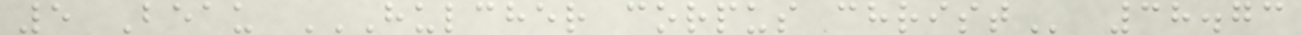5 Beau HULCHER CORPUS CHRIST 38.73
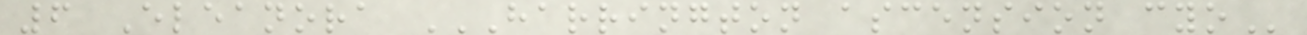6 Eleanora HARRINGTON ASCENSION CYO
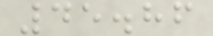45.86
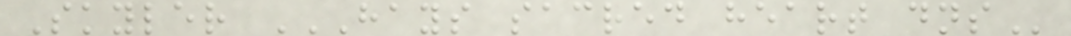Skyler HAYS SACRED HEART DNS
